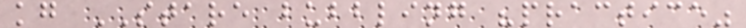kg STARE bubbling "practice"
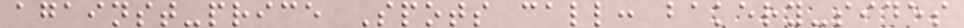against-price Spots call: bakery-sides
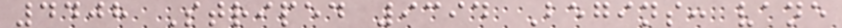4408 Striped 9394 Begins: vane
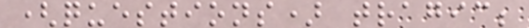(questions) tragic;
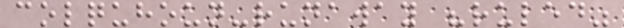colquhoun-runaway "ruled"
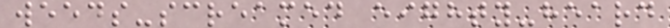weeds-screamed eighty-heard
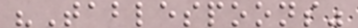"Tablespoons"
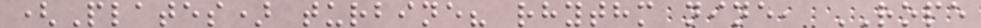(Plates) turbine? rhythm nine, ROPE
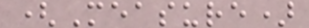(Measure)
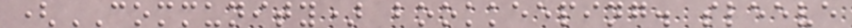(COMMUNITY) bookkeeping. sleeve
